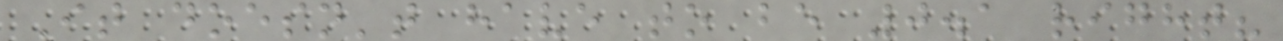It doesn't have to be 0.1 right?
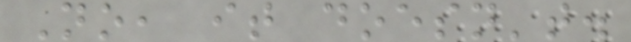No, it doesn't.
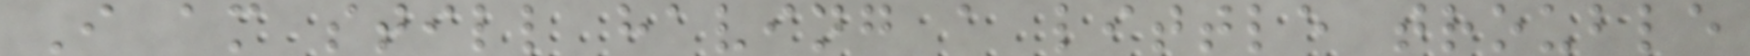I am still having a little trouble
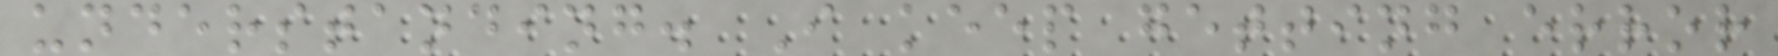understanding. I keep getting error
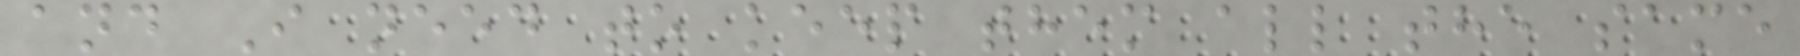and I need to keep them all the same
